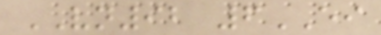VN92 6EI
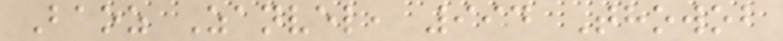Baoz Zanvel, 994 Thowob
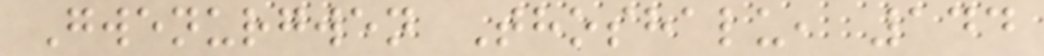Gwenurgwen Thoshalu, 144
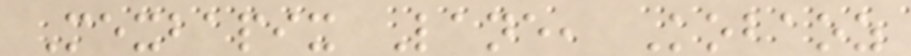Mexbapix Lane, Kobaoz
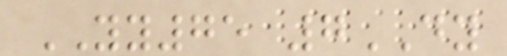YY75 7DY
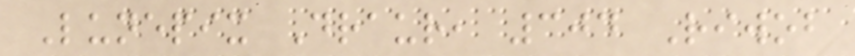Lunepix Draur, 304 Riwob
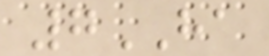7HA
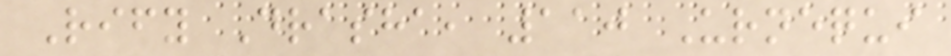Rify Drasha, 110 Urnequi
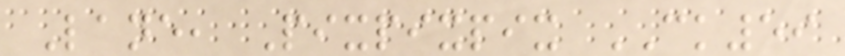Lane, Pixpixpix CK59
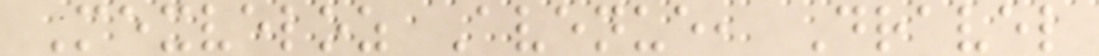Mexveloz Avenue, Dravel
